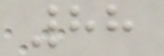88
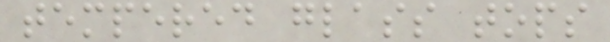tempered glass tops
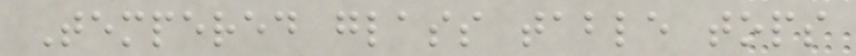Tempered glass table tops
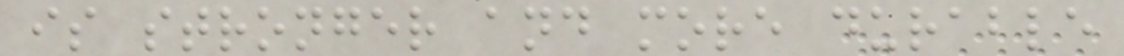is stronger and more durable
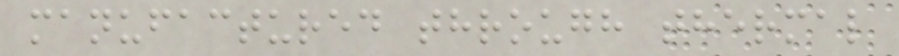manufactured through thermal
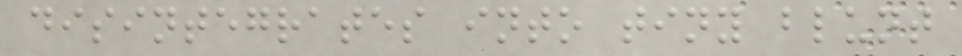disintegrates into tiny blunt
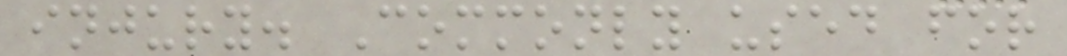injury. Commonly used for
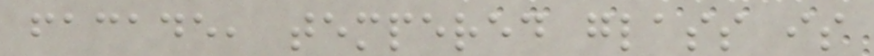facade, tempered glass is
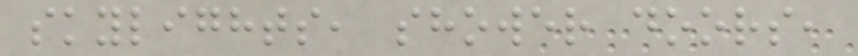skylights, shower doors,
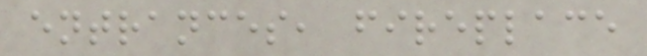entrances, fireplace
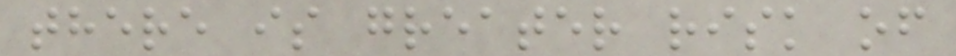there is greater risk of
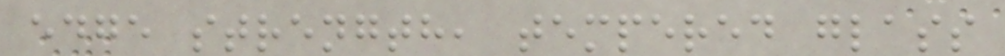edge strength, tempered glass
